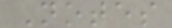Notes
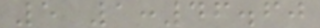5 1:46.60
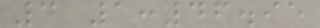4 1:46.95
